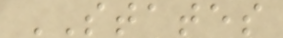STATES
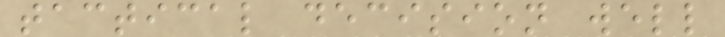tactical decision well
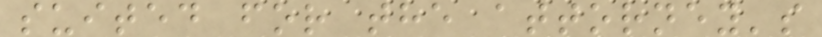suited for the attorney's
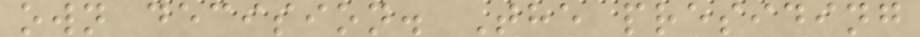own decision. The presiding
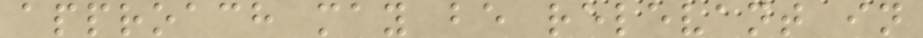approach may be relevant in
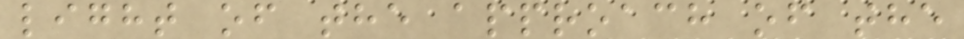light of the approach of the
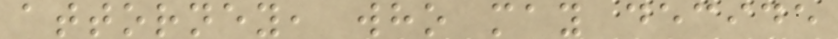attorney, who may decide
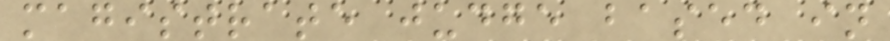magistrate judge based in
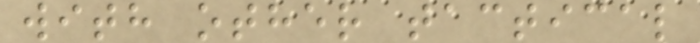with other tactical
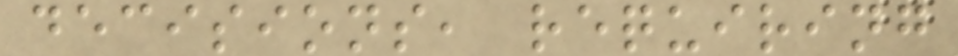decisions, requiring
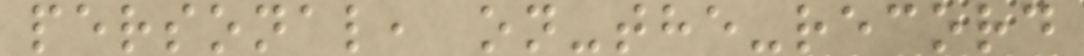personal, on-the-record
